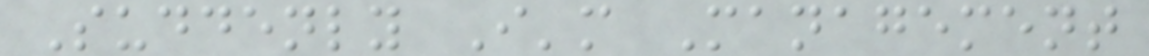Suddenly I'm Management
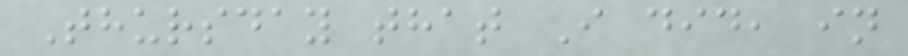Thursday that I did, in
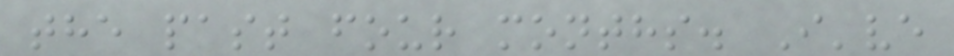the past four months. I've
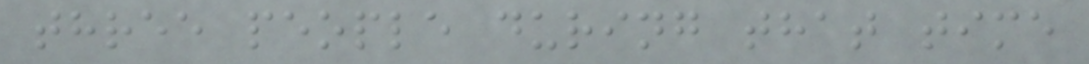three people during that time
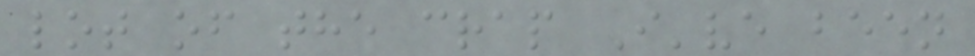lot of the crap I've been
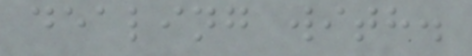dealing with.
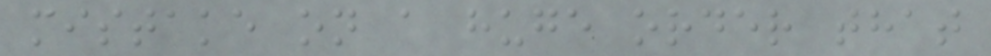mistake on a huge order that
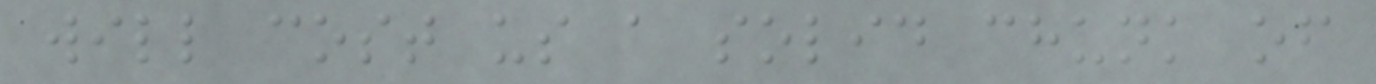will cost us a solid chunk of
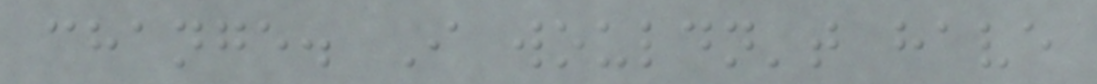change. I wouldn't have
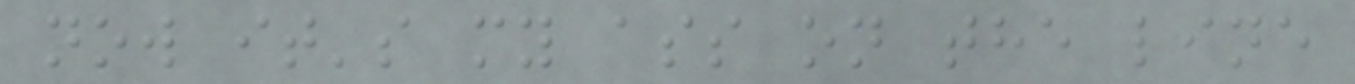now it's my ass on the line
